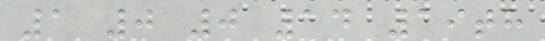1 0 0 14 19th
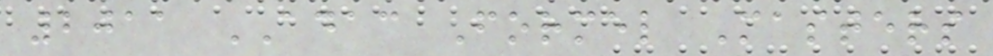2011 ADAC Formel Masters
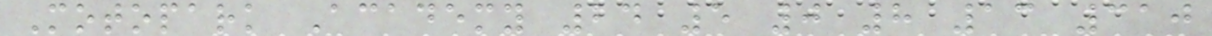Motopark Academy 24 5 0 8 13 310
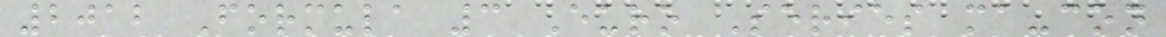2012 Formula 3 Euro Series ma-con
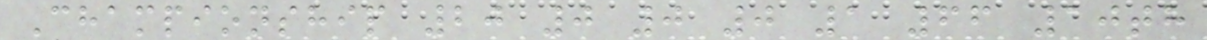Championship 20 0 0 0 1 66 10th
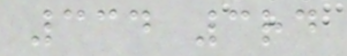334 3rd
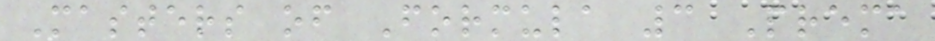Masters of Formula 3 Prema
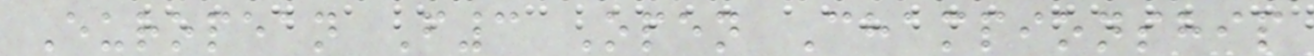European F3 Open Championship
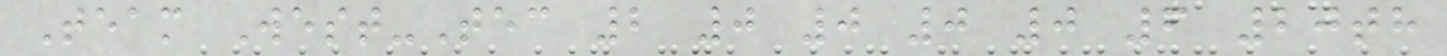Team West-Tec 2 0 0 0 0 6 20th
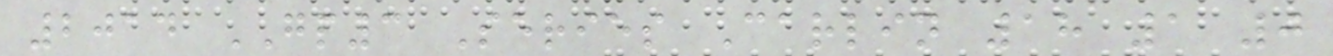2014 GP3 Series Carlin 18 1 0
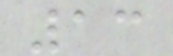13
